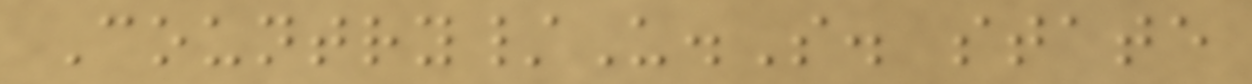Country/U.S. state
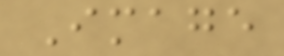Image
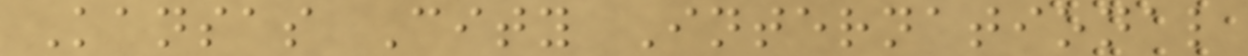Kansas City International
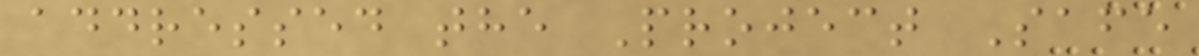addressed the Project Safe
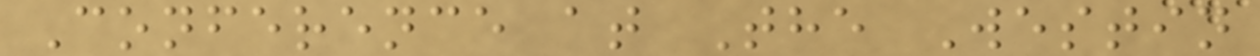Conference at The Westin
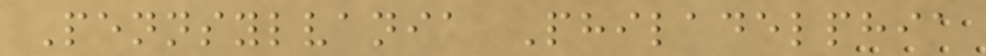Pennsylvania Philadelphia
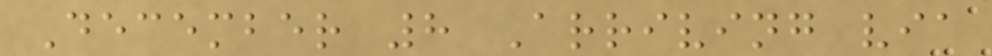December 8 Arriving via
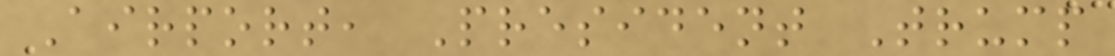Airport, President Trump
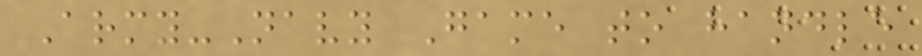Army-Navy Game to handle
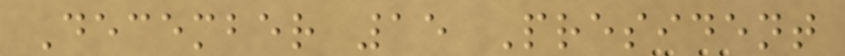December 15 President
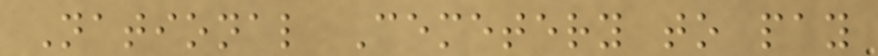National Cemetery to pay
